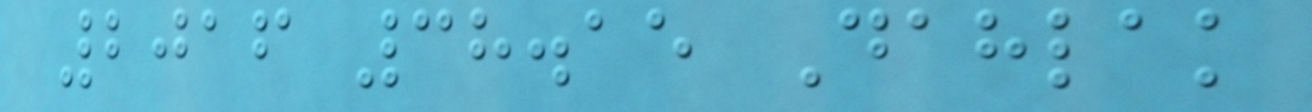2016 38.15 Dahlak
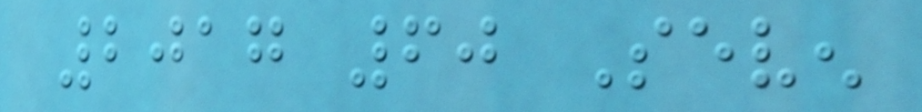2017 60 Seven
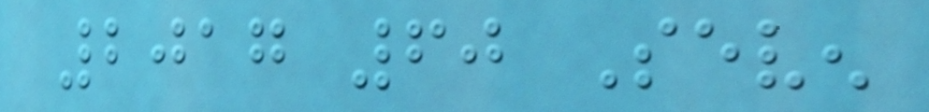2017 60 Seven
